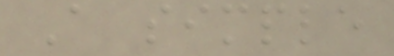A simple
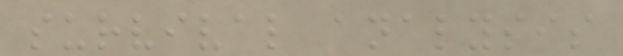survival analysis
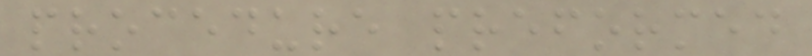procedure preformed
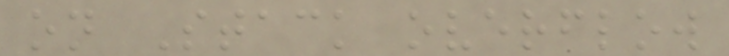on Stack overflow
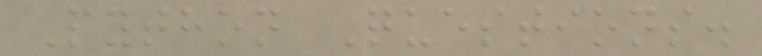Python Questions.
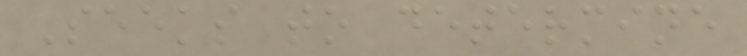Seeks to determine
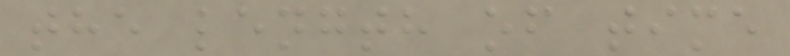the length of time
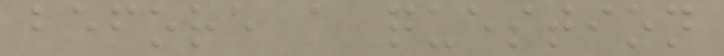before a question
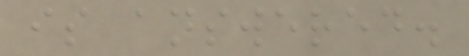is answered.
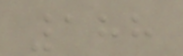188
